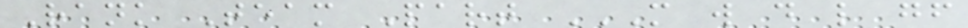Rank Team Part M W D L GF
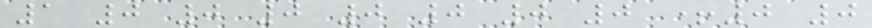1 0 0 0 0 0 0 0 +0 0
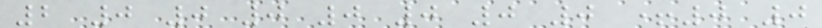2 0 0 0 0 0 0 0 +0 0
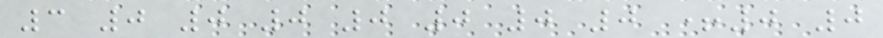3 0 0 0 0 0 0 0 +0 0
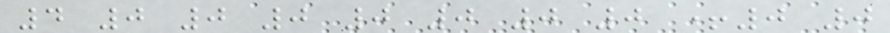4 0 0 0 0 0 0 0 +0 0
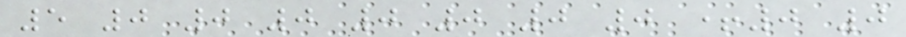5 0 0 0 0 0 0 0 +0 0
